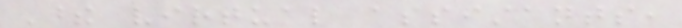These virtual assistants,
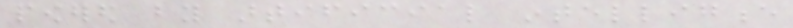powered by artificial intelligence
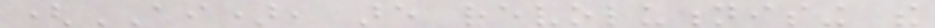(AI), are revolutionising the
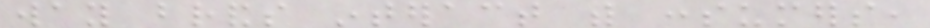way brands interact with consumers,
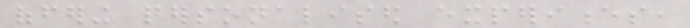offering personalised experiences,
